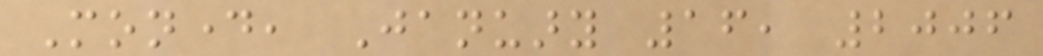Monday, January 16, 2006
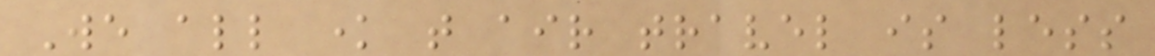We all know that air travel is less
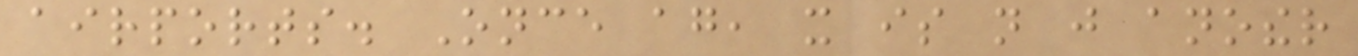airports. Once again, it is not just another
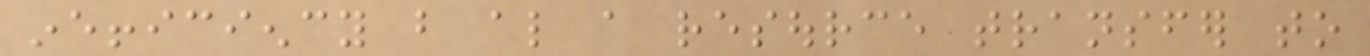inefficiency but also a resource transfer to
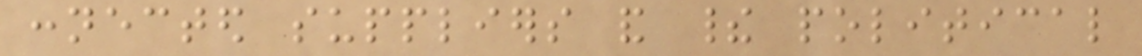connected suppliers and their political
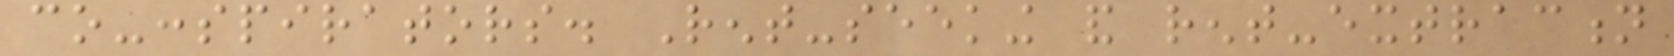co-conspirators. Rent-seeking and rent-extraction
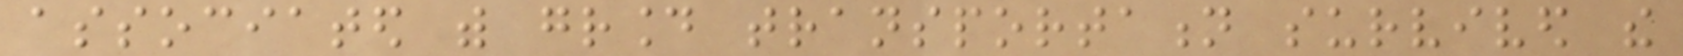associated with ground transportation survived the
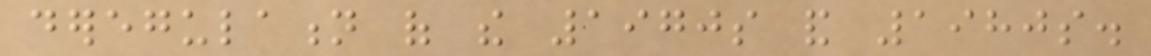deregulation of the 1970s and 1980s.
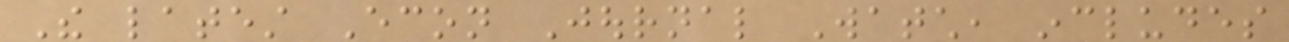The latest Econ Journal Watch, includes
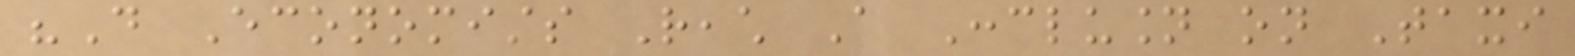"Do Economists Reach A Conclusion on Taxi
